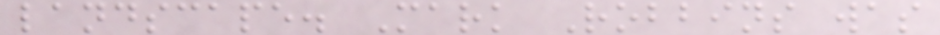landscape. Mark Robbins was
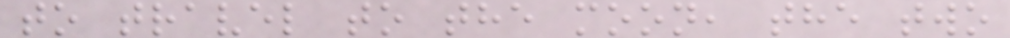to travel to the moon, the two
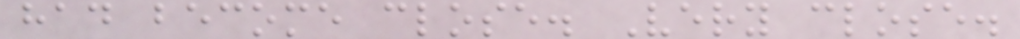had become close. Very close.
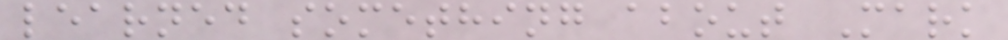learned something about Mark
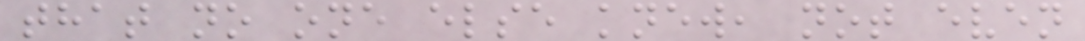that no one else knew, not even
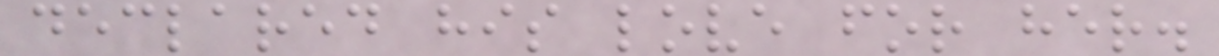declared his love for her.
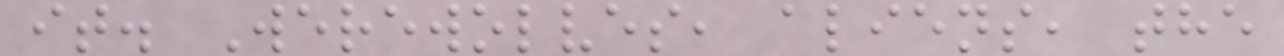it. Werewolves, aliens, the
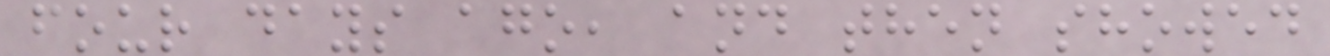four days ago, and then showed
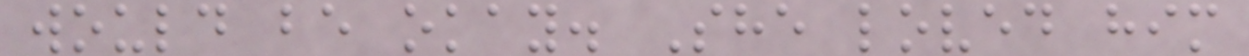would be okay. She loved him
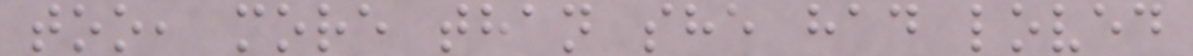too, more than she had loved
